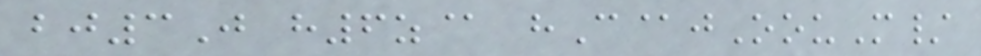bj3J h6z@ hC@jOouM/
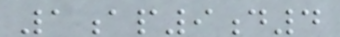1ap9d4
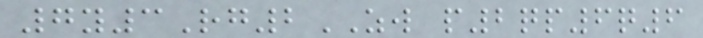7y3Rg2ZW p2qp6q6
